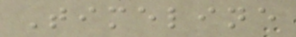Timeline
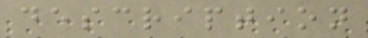description
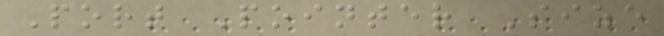Port Pointer Size
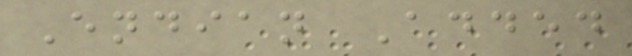Endian Added
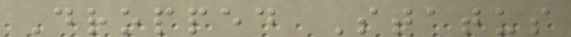Dropped Status
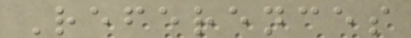References
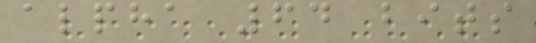alpha 64 bits
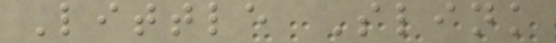Little Slink
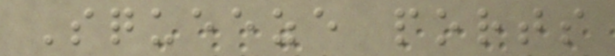Squeeze ports
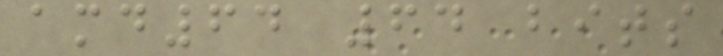amd64 64 bits
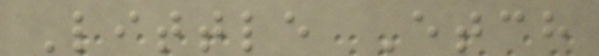Little Etch
